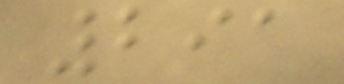291
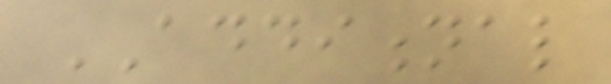ADDITIONAL
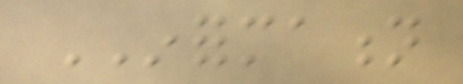INFORMATION
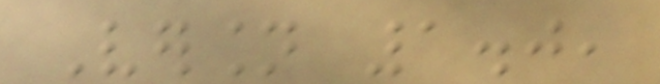Version 1.0,
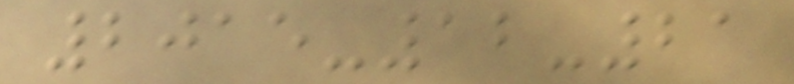2015-12-21
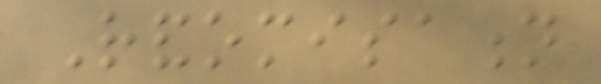Randomisation
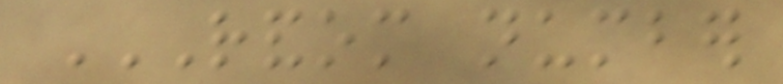RANDOM NUMBER
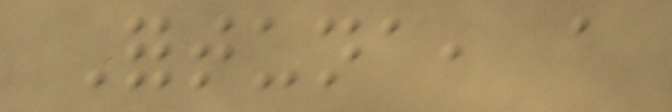Fortuna, a
